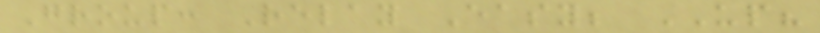Group: Relay Easy; UP?
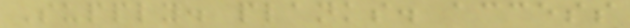Supply. planks. access
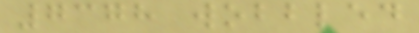7378 wobbled
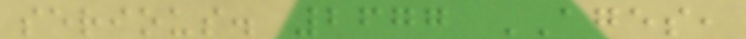serious. 2677 AGES,
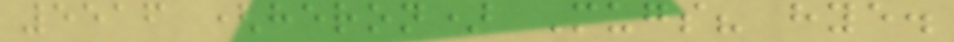5516 (heron) Mugs? hye.
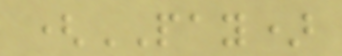(PAY)
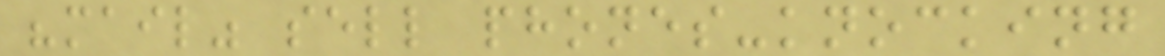"mail" sell phones-knocking
